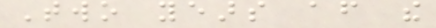Two years after the
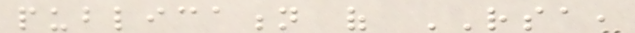publication of RSA,
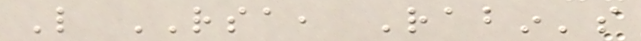Like RSA, Rabin's
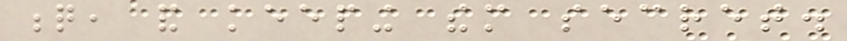q, and keeping them secret.
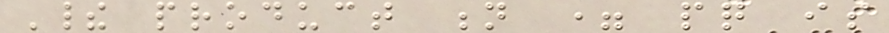Their product n = pq is
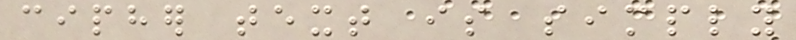cipher text is simply
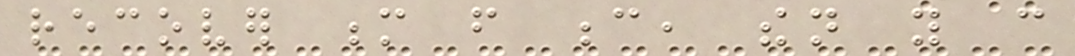recover m from c, then you can
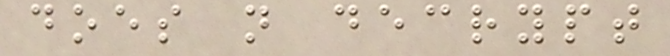does not decrypt
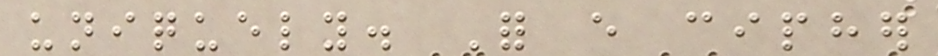uniquely. For every cipher
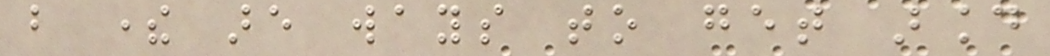but there are ways to get around
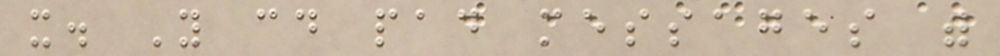it. You could pad messages with
